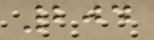204
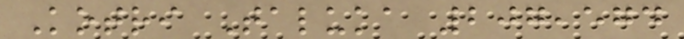Kotri Taluka 207,574
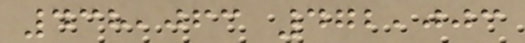438,063 472,003
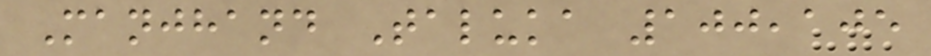Manjhand Taluka 100,105
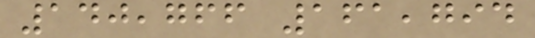140,766 161,794
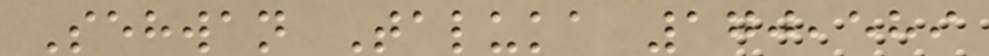Sehwan Taluka 170,589
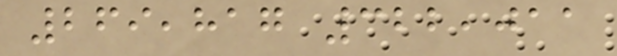269,817 322,011
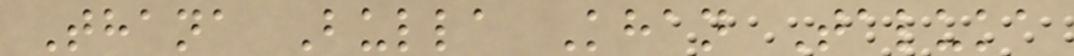Thana Bulla Khan Taluka
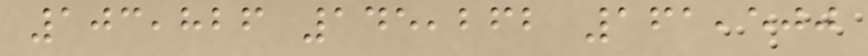103,826 145,262 161,500
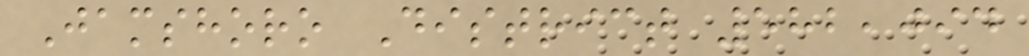Jamshoro District 582,094
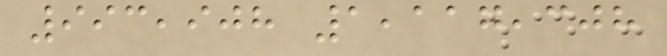993,908 1,117,308
